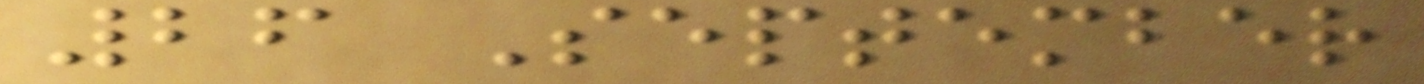26 September
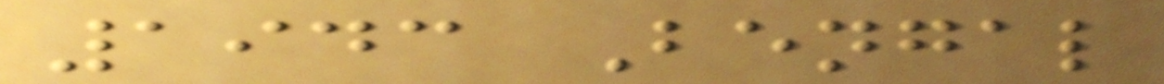1943 Bengal
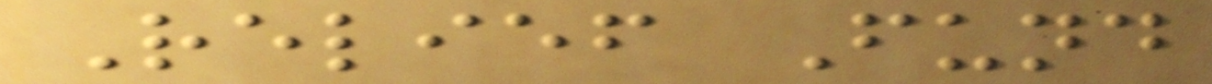Relief Fund
